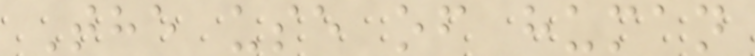The use of human
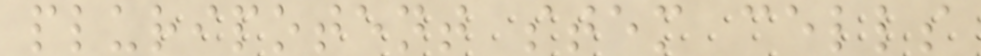pluripotent stem cells
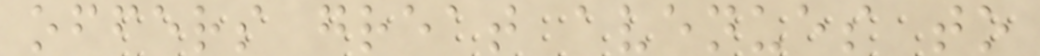offers great avenues to
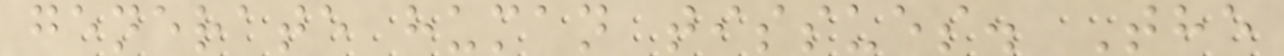generate human tissues. The
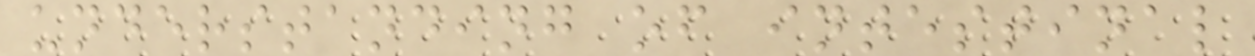understanding of intestinal
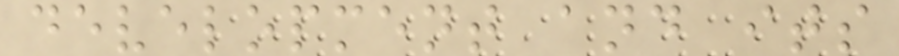development and its
